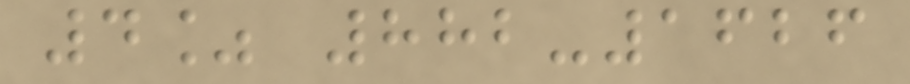4% 882-1626
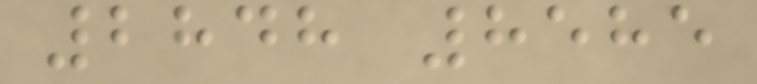2848 8585
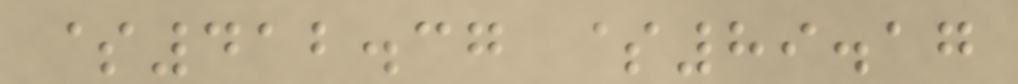$412.37 $89.17
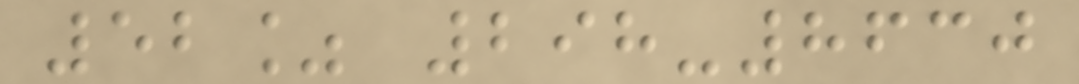52% 298-8630
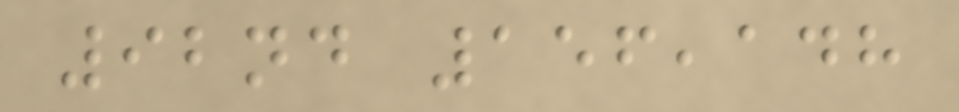92nd 156,148
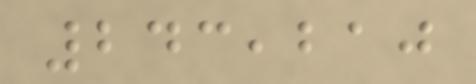243,210
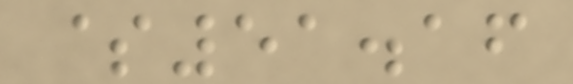$51.16
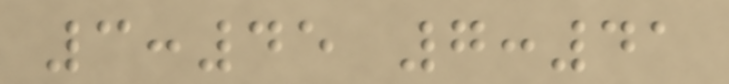3:45 7:41
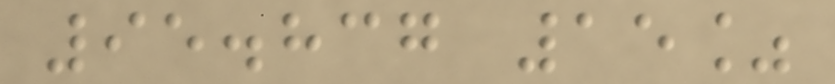95.837 15%
